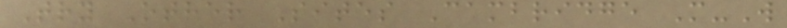Try Other Sites Cambridge M-W
